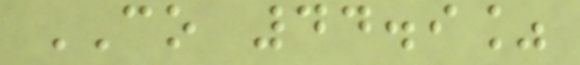CO 44.9%
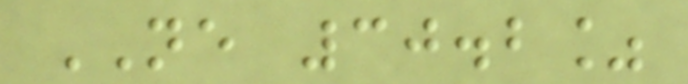NE 30.2%
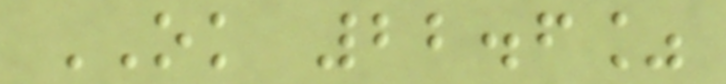OK 22.6%
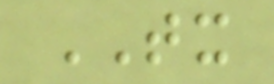TX
